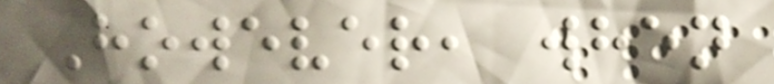However, when
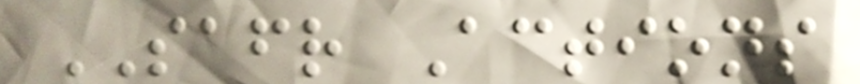SAFR Actions
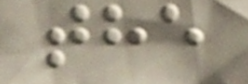the
